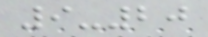9-20
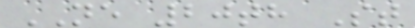NE 20th St
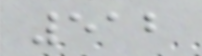512
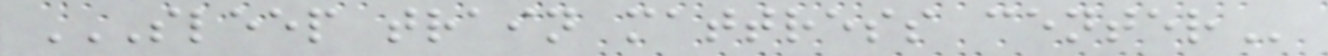SLEEP TRAIN MATTRESS CENTER
